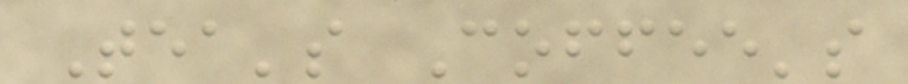Tea's Coffee's
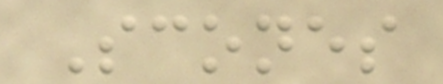Scones
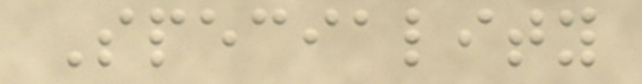Speciality
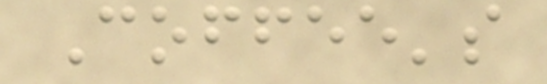Coffee's
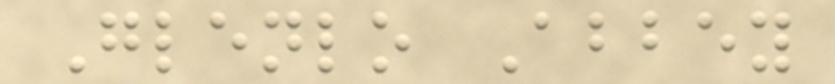Glenlo Abbey
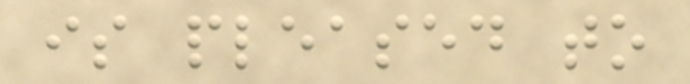is pleased to
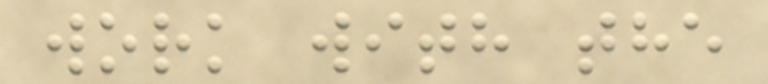work with the
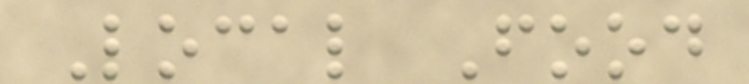Local Food
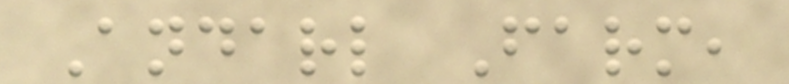Andarl Farm,
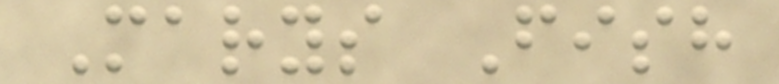Marys Fish
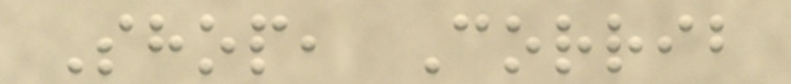Shop, Corrib
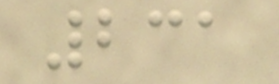231
